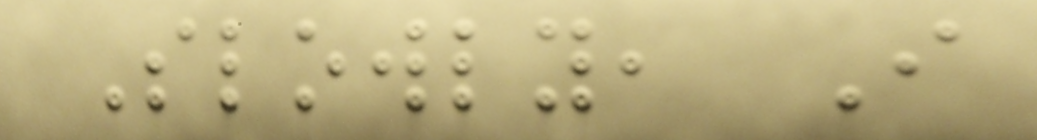Slowly, I
